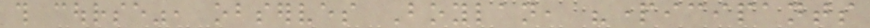this course", observes Boylan, "participants
